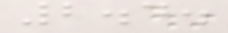2.4.
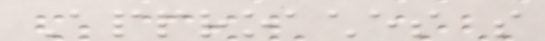Approaches so
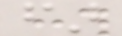far
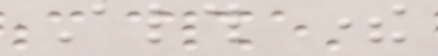Although there
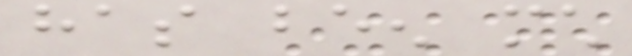has been much
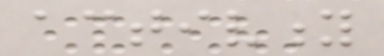activity
